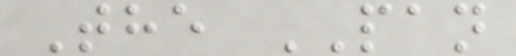The PAN
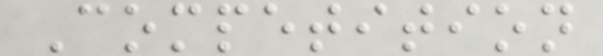Competition
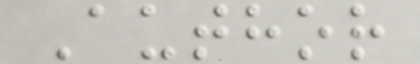Author
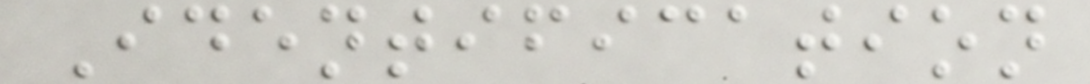Identification
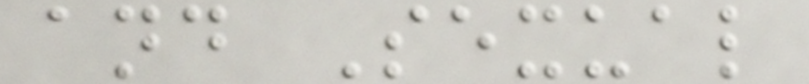and Sexual
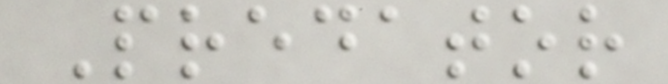Predator
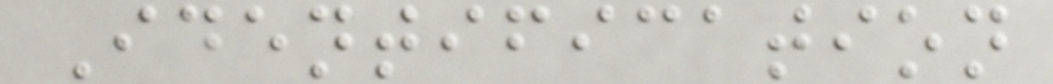Identification
